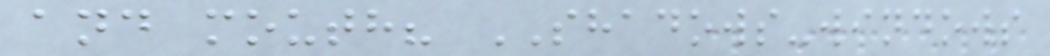and mouth? SHADOWS-windows
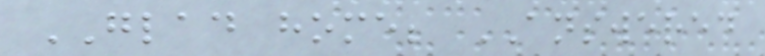GLAD home; ANSWERED
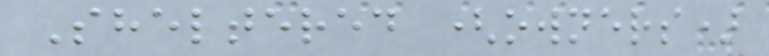Sheltered (owners)
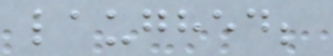laughed;
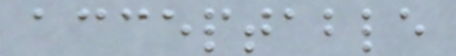acceptable
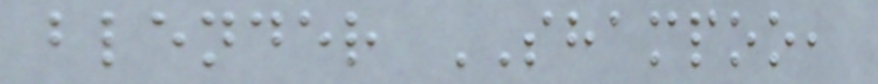blender SHAMPOO,
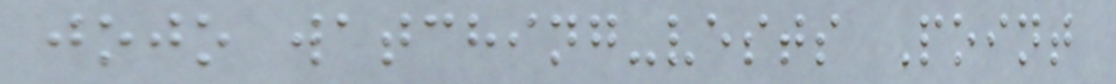jojo watching-vests Point
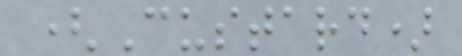(Custard)
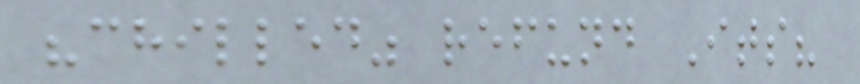"chilled" refund Its?
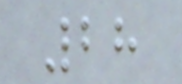28
